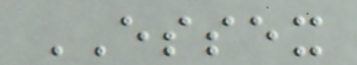ESSEX
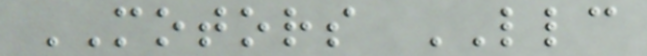MOTORS LLC
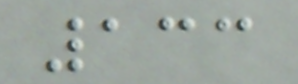133
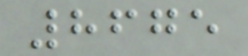8675
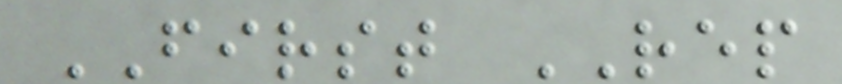FIRST REP
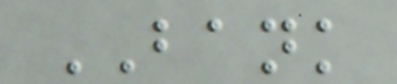BANK
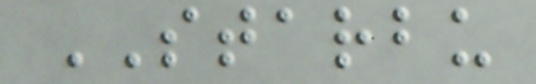STARBU
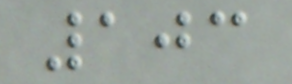103
